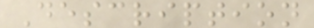Description
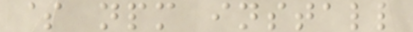$ npm install
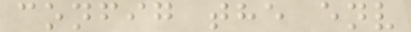config the env
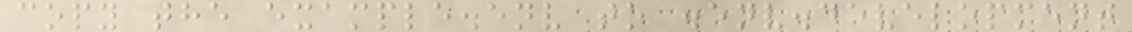copy the example.env to .env.development
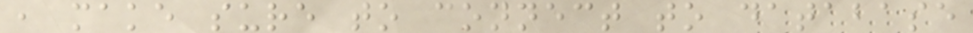, make sure to connect to database
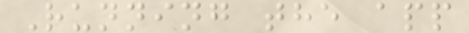Running the app
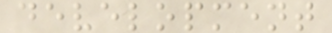development
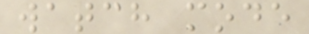watch mode
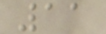11
